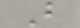B
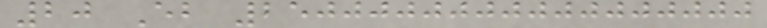20 Eb 2500000000000000000
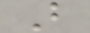B
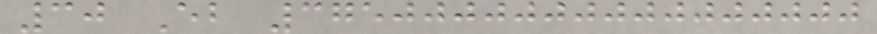30 Eb 3750000000000000000
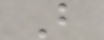B
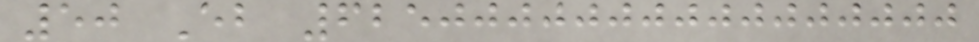50 Eb 6250000000000000000
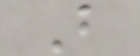B
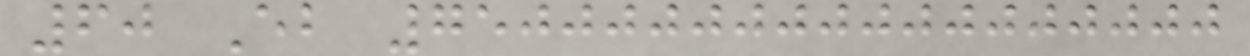60 Eb 7500000000000000000
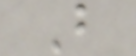B
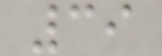39
